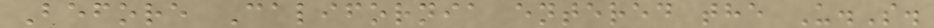Before California entered the U.S.
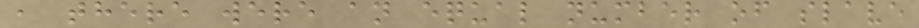, there were an equal number of slave
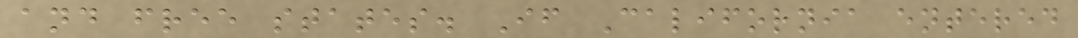and free states. If California entered
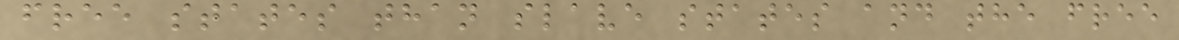free states than slave states and the free
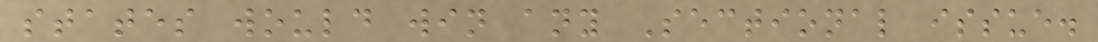states would win any Sectional issue.
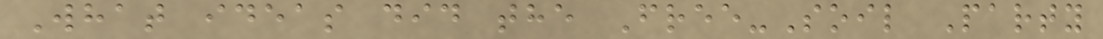What ideas did the Free-Soil Party
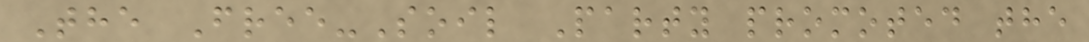The Free-Soil Party promoted the
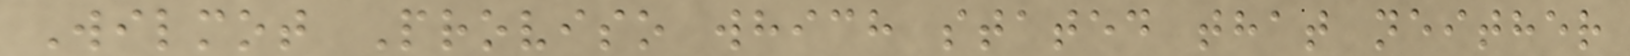Wilmot Proviso which stated that neither
